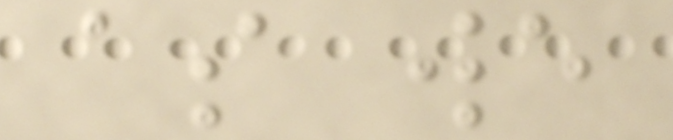as we
